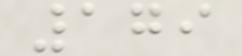179
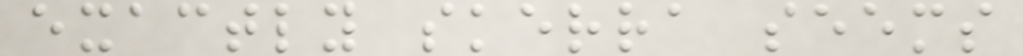exactly skerra seems
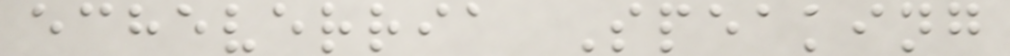echeverria Speaking
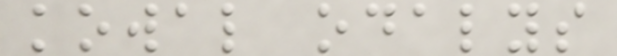kowal odalys
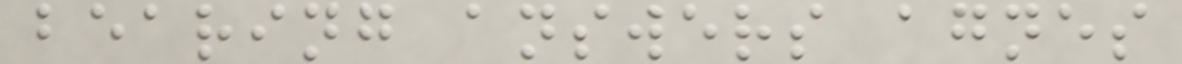bearing answers agnes
